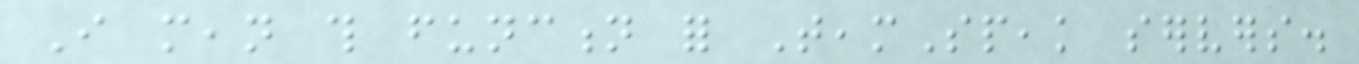I mean this function for TeamSpeak servers.
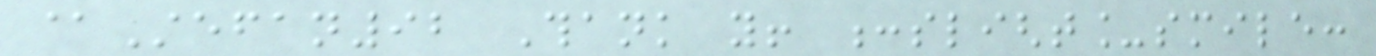@Stefan92 Thank you! :slight_smile:
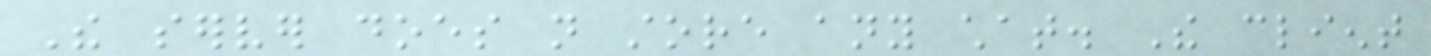The server does not store any chat. The client
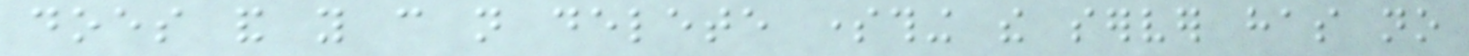does and you can not delete something the server has no
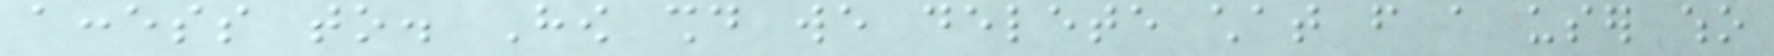access to. How should we delete chat from a user who
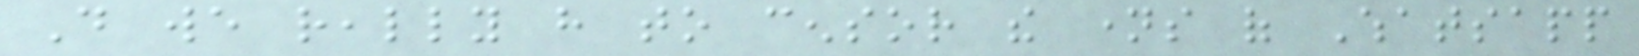Do we really have to censor the names of Whatsapp
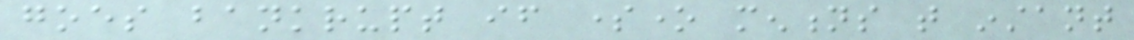goes bankrupt if someone mentions that instant
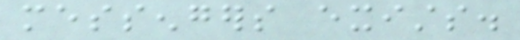messengers exists.
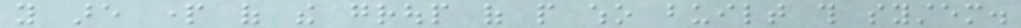you are part of the group of people who built this system.
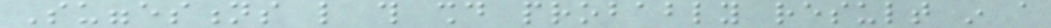Suggestions like this should probably result in a
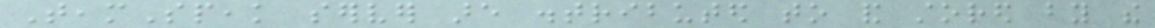TeamSpeak server are distributed to and stored by the
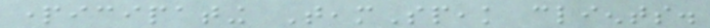participating TeamSpeak clients.
